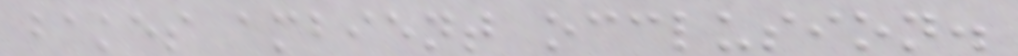bakes ambient occlusion.
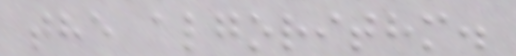the algorithm.
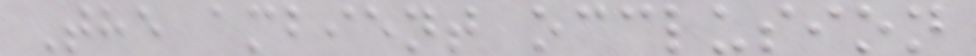The ambient occlusion
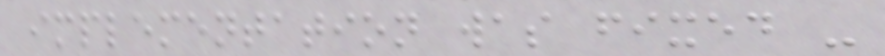implementation was fixed -
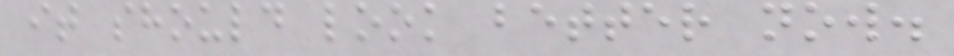it should look better now.
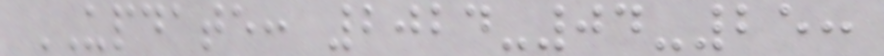UPDATE: 2024-04-25:
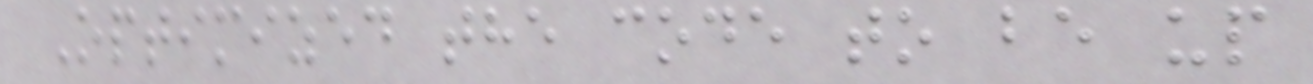Optimized the code to be up
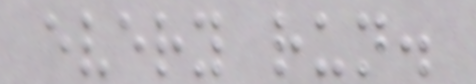every run.
